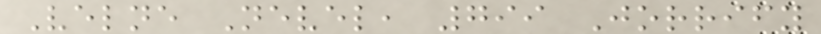Velne Nevel, 799 Jorrify
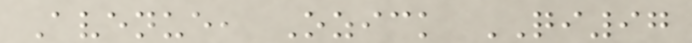Avenue, Ozick QI97
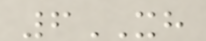6XH
